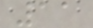11
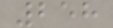258
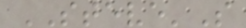STEVE'S
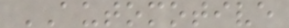AUTOMOTIVE
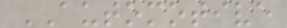AUTOMOTIVE
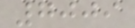7009
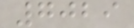7029
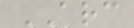ARC
